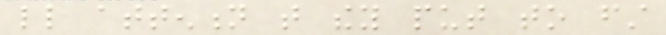little attention that they put to first
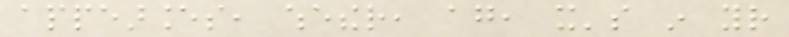appearances, whether, again, it's in your
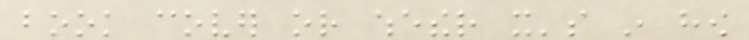book cover or whether it's in how
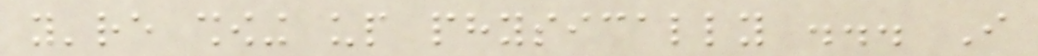you're showing up physically ... I
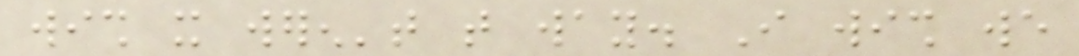wish it weren't that way. I wish we
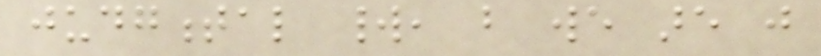judgmental world, but we are just
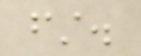first.
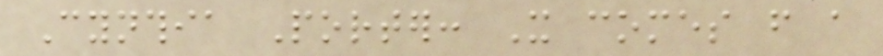Cynthia Porter: It comes from a
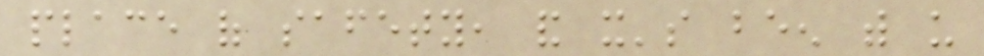place of safety, and it's been with us
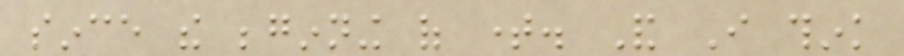since the beginning of time. And I think
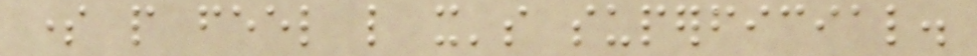some people feel like it's superficial.
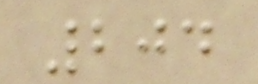204
